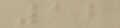12
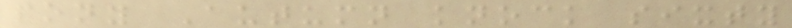pony Autumn knock sixty
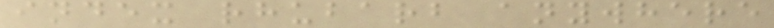index rhubarb anywhere
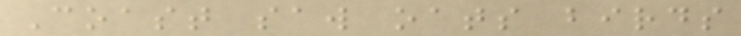Coast saw oats birds
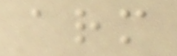arm
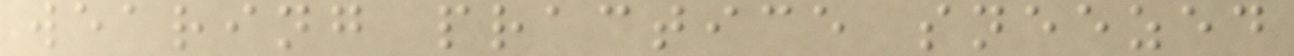wearing practice sneezed
